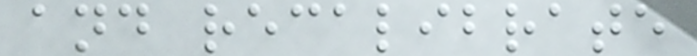and recalibrate
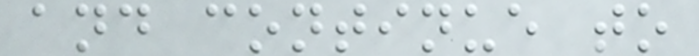and continue to
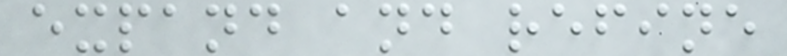expand and refine
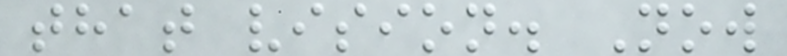that vision. Now
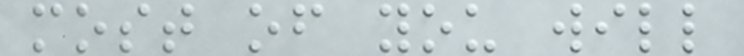most of you will
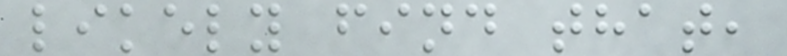likely find that,
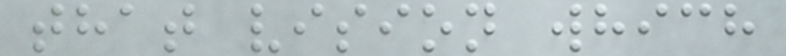that vision which
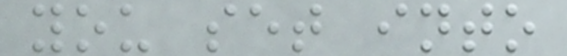you set into
